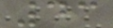43
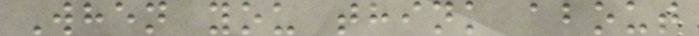When you think about
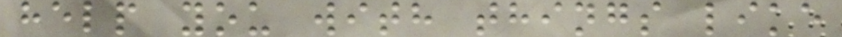help you with things like
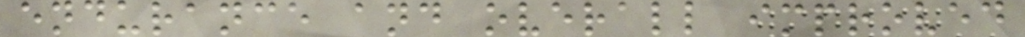endurance and overall improved
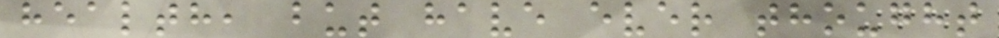health, but have ever thought
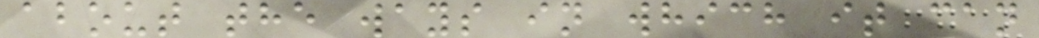about the ways in which it can
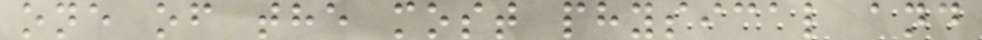one of the most physical and
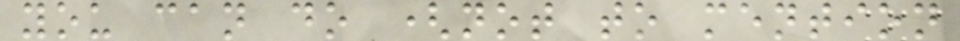you can do (not to mention
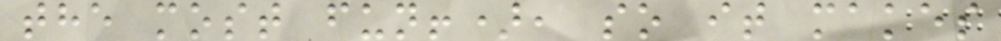the most fun!), so it makes
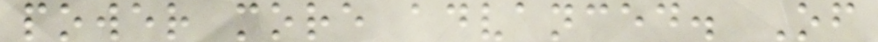power more advanced. Of
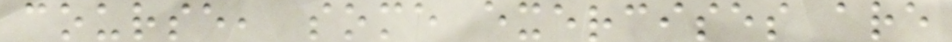course, some exercises are
